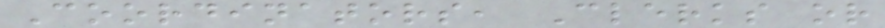Coordinators, Clerks or
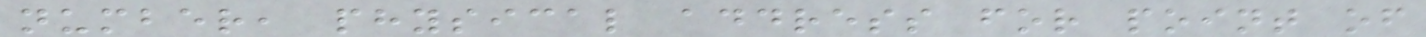number, physical address for point of
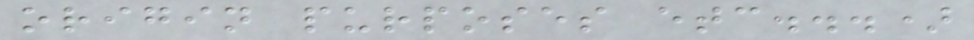origin purposes etc...)
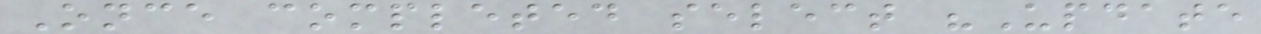Once completed select "Update
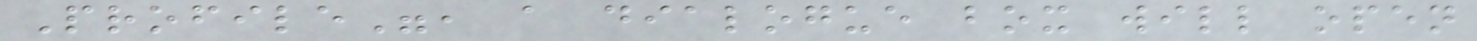Profile", a dialogue box will open
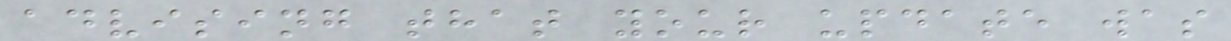advising that your update was
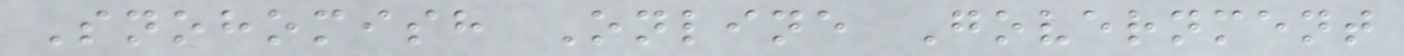Snohomish Online Government
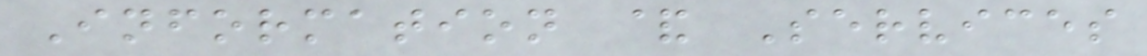Information & Services
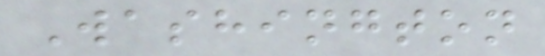Washington
